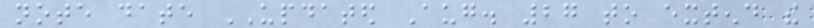note date UPDATED Aug. 27 to extend the
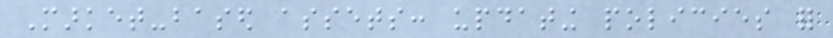Market-based assets: updating policies for
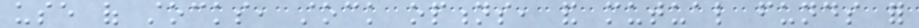use of stocks, stock options, and mutual funds for
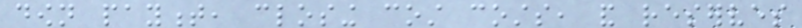down payment, closing cost costs, and reserves
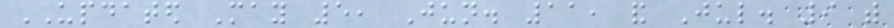UPDATED May 5, Jun. 11, and Jul. 9 with
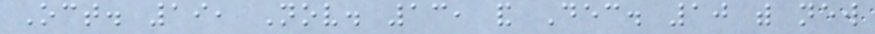Oct. 19, Nov. 13, and Dec. 10 with new
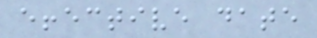effective date
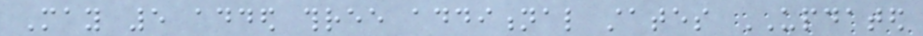May 5 added three additional states UPDATED
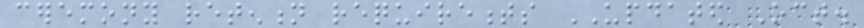ceremony retention requirements UPDATED Oct.
